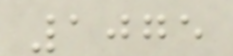1075
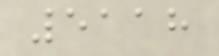5118
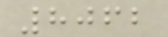8062
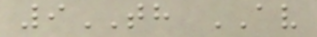9TH AV
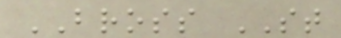BROSS ST
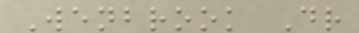Wenbrook Dr
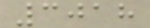3018
